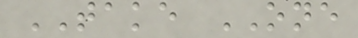TAKE ONE
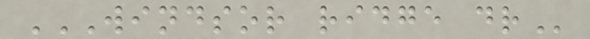WINDSOR RIDGE DR
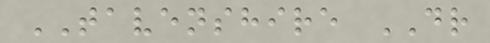TAVENSHIRE DR
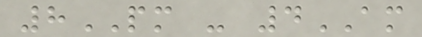8PM - 4AM
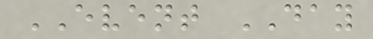EVENT DAY
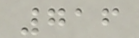716
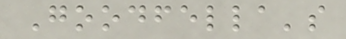Goodfella's
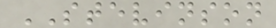STEVINSON
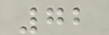72
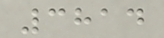3814
